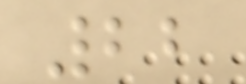22
